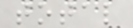total
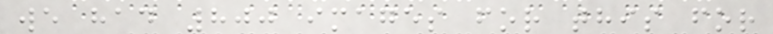we had 800 images for this for
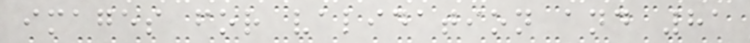images for validation and 81
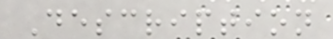Description
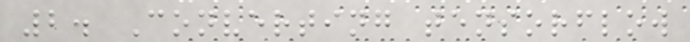2. Converting tensorflow
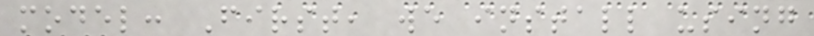model: First, we install using
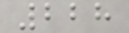228
